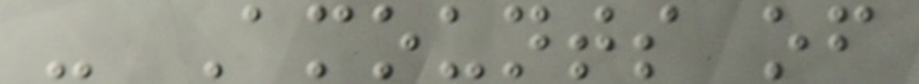- Amounts of
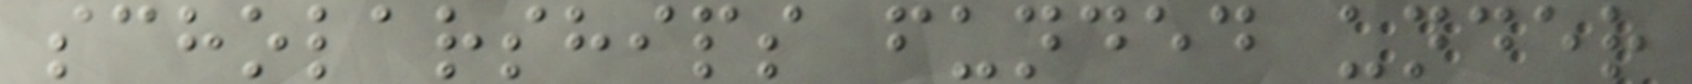scholarships funded under
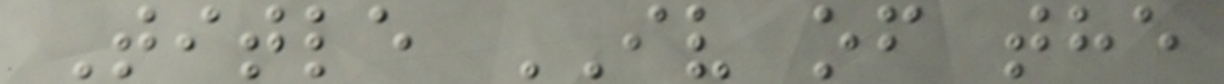Title IV of the
